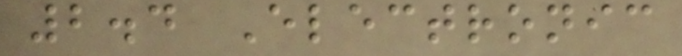2.4 Electronic
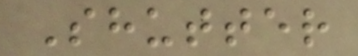Shutter
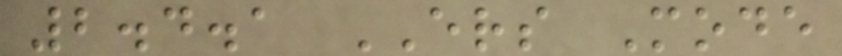2.4.1 ERS Mode
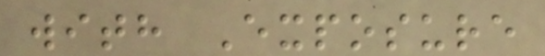with Exposure
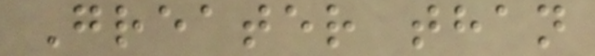Greater than
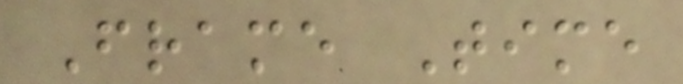Frame Time
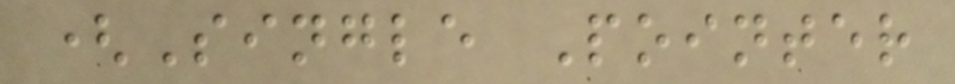(Single Pointer
